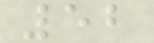52
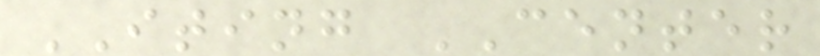ITING CENTER
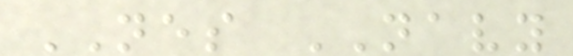NES NAVY
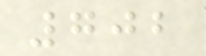702
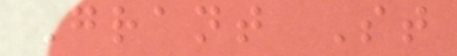Grant St
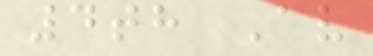4th Av
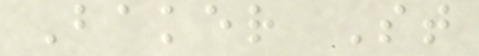Baker St
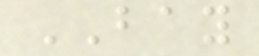BAY
